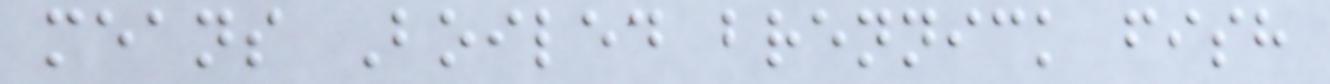means Boiled brennick fish
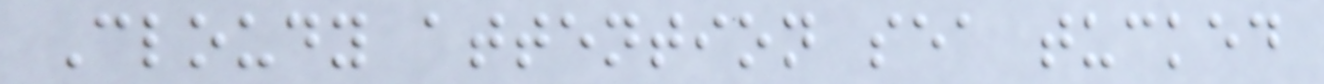Cloudy attention sea tucked
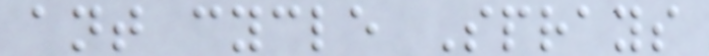ant cycle Sprays
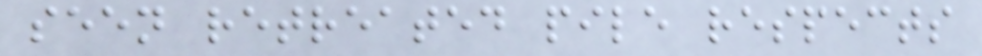seen retreated pile respects
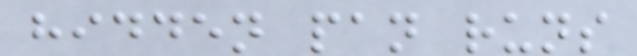hidden pan runs
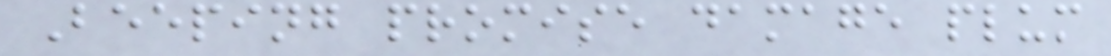Beeping promise damage plum
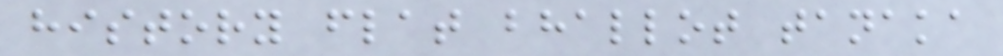history flat bhallot tanaka
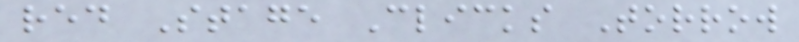red Stage Clicks Torrow
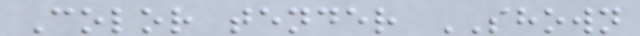Color tender SHOWN
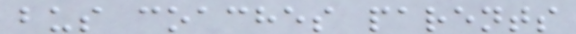bus coaches parents
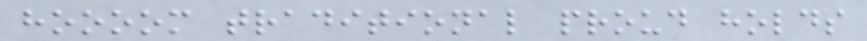hoooom traditional proud holds
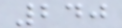240
